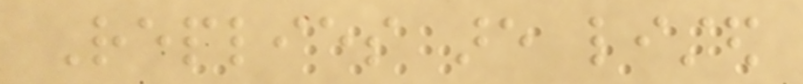Replies are listed
